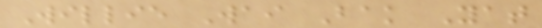Willie Wai Bak Yat
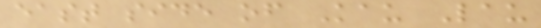east side of Kau Lau
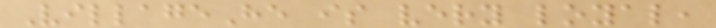VillageHe is very loyal,
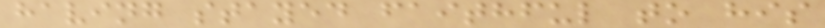having stayed faithful to his
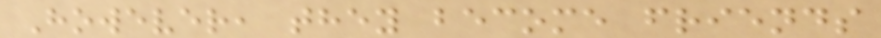However, they become friends
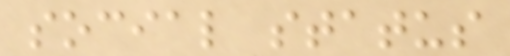social status
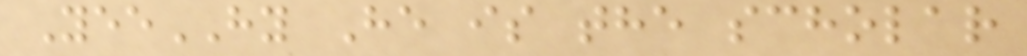YeeHY He is the scholar
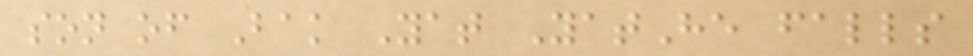son of Bak Yat YatHe falls
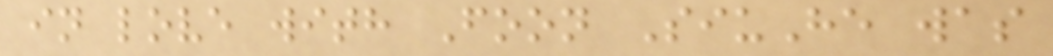in love with Foon SiuHe was
